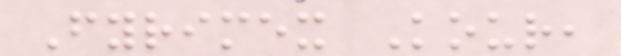Fyrimex Kour,
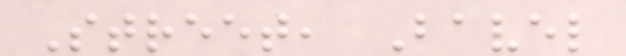Street, Bavel
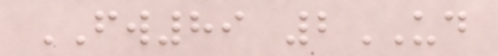FW89 2UD
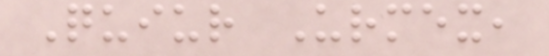Quiur Urmex,
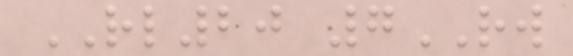RL20 7RW
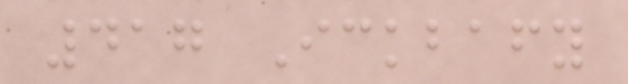417 Ickbafy
